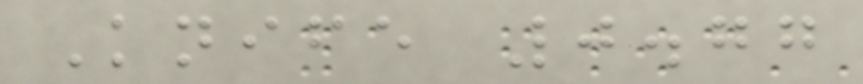Knife 0.77
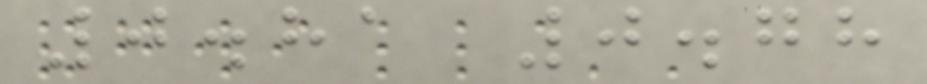0.81 0.78
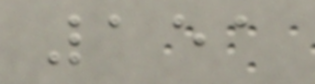151
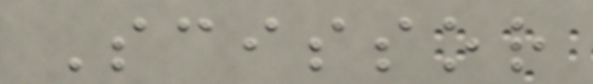Scissor
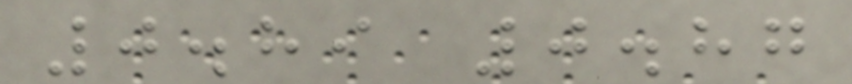0.89 0.87
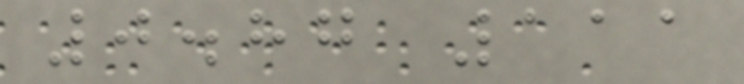0.87 111
